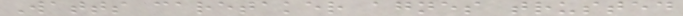Watts caretaker agnes trusted
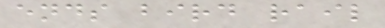ends bird rail
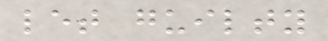let guilty
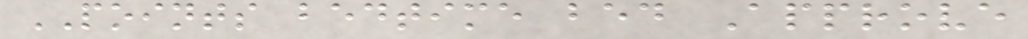POINTS bedtime bed Approve
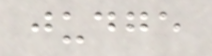judge
